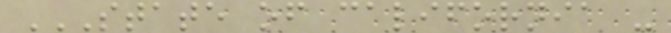STATE OF CALIFORNIA -
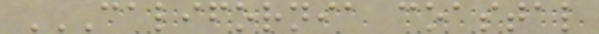CALIFORNIA COASTAL
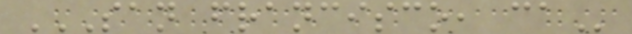SAN FRANCISCO, CA
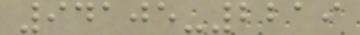94105-2219
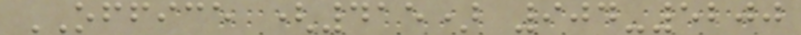OFFICE (415) 904-5200
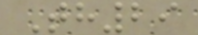Th29
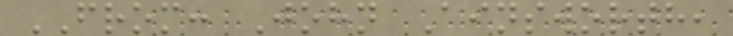FROM: John Ainsworth,
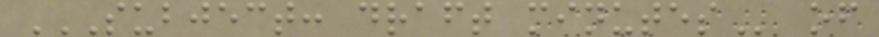SUBJECT: DRAFT MINUTES of
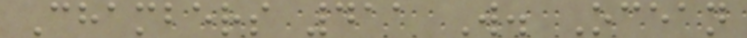Chambers 411 W. Ocean
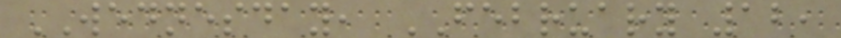WEDNESDAY, FEBRUARY 12,
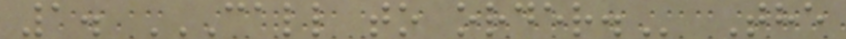1. CALL TO ORDER. The
